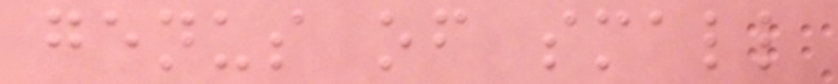genus of small
